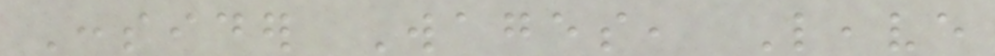Consider Wages, Leave
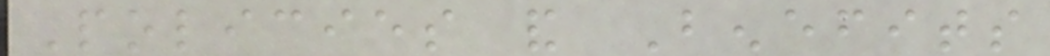Policies and Benefits
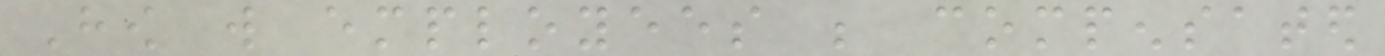How will employees be compensated
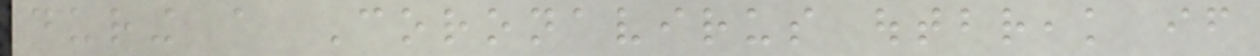during a Coronavirus outbreak if
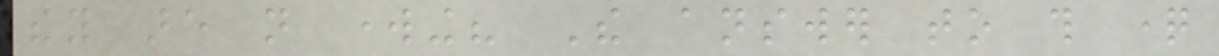they are not working? The answer to this question
